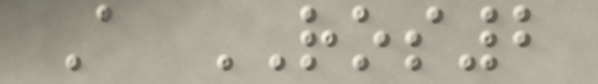A ROS2
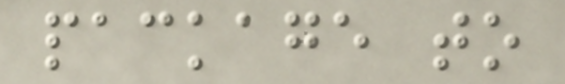package to
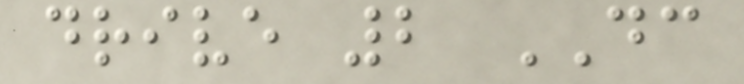drive 2 DC
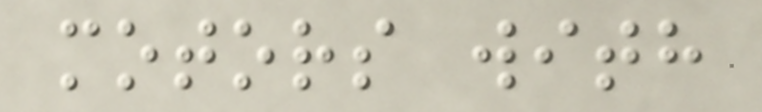motors with
